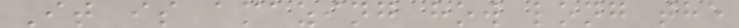It is amazing how long the
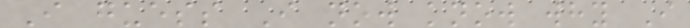I guess I now know why I
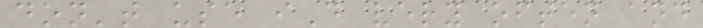don't use iD very often and
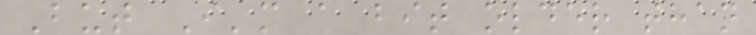But I'm a bit older than
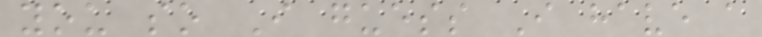you so I guess I have a
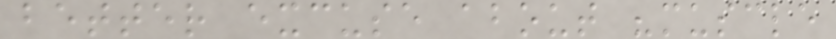better excuse about "muscle
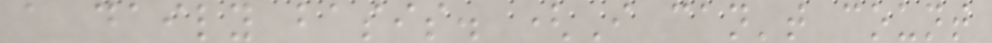a daily basis. (I can't count
